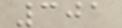301
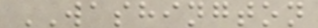WASHINGTON
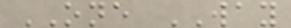ONE WAY
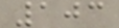103
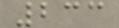233
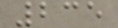235
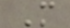M
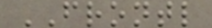FRONTL
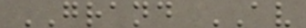GRAND AV
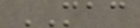MAC
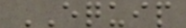EQUIP
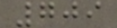709
